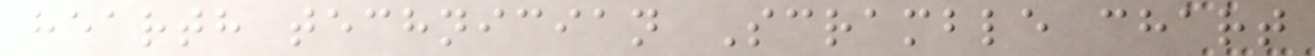hearth technician Scramble chart
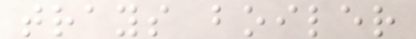trays boiler
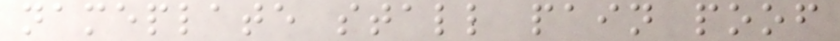nameplate stall pain poof
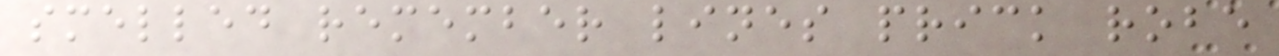smelled remember lines prick robe
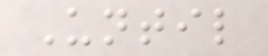Until
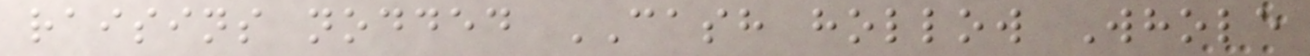raisins nodded CASH hollow Whole
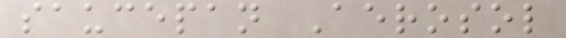saucepan Aerosol
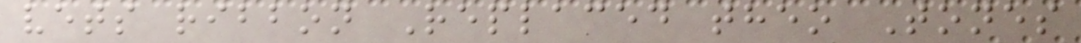vets ribbon Replaced theo Tones
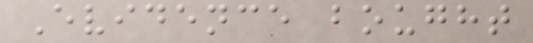Evidence bought
